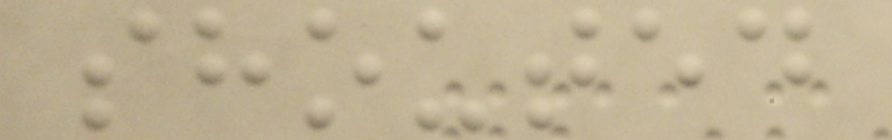shouted
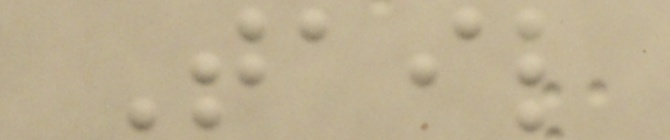Tail
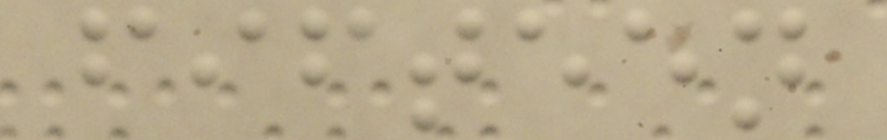fifteen
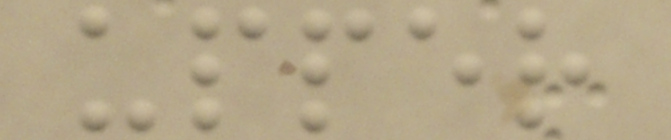upper
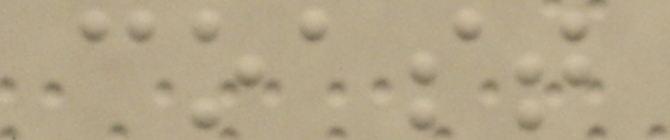coast
